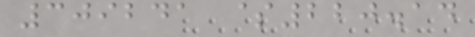309241 $220.14
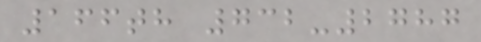166th 732-2787
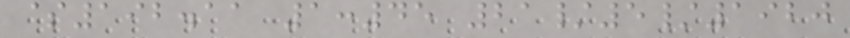$192.11 1:45 21/5/1920
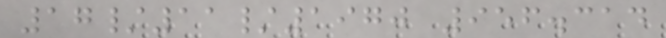17/11/1970 956.314
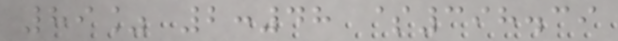89% 2:48 $398.39
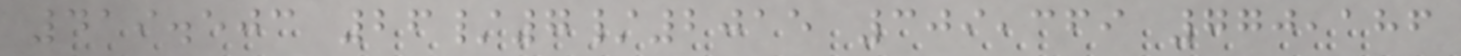419.503 26/7/2015 309,369 770,186
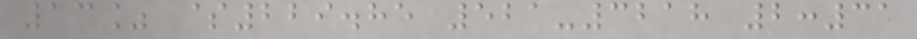13% $229.85 521-3218 2:31
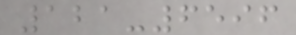121-6596
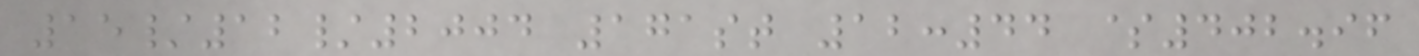15/12/2004 171st 12:44 $402.96
